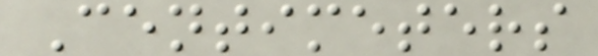Centimeters
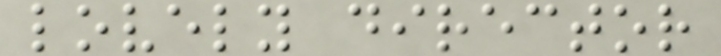lovely director
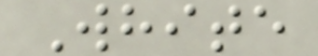White
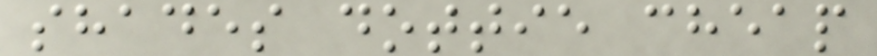shades dottie cheap
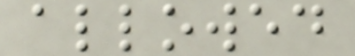allowed
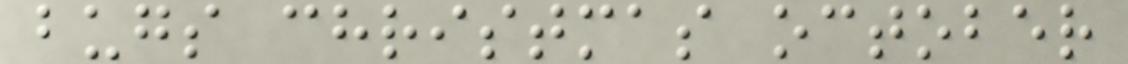bugs christmas october
